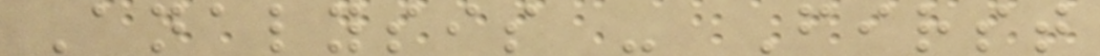Analysis - First
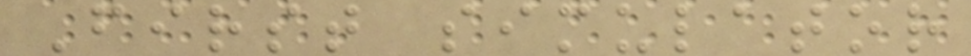First simulator
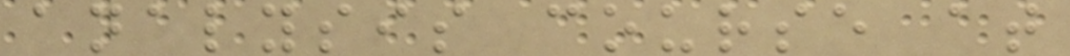analysis course at
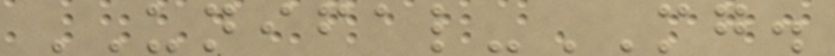UNIFAL-MG.
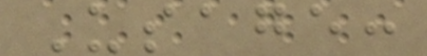Usage:
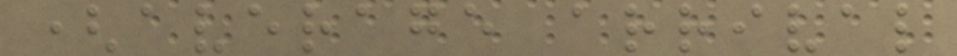(average arrival
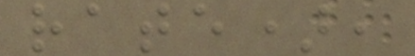rate),
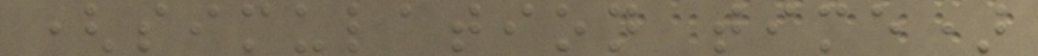(simulation time)
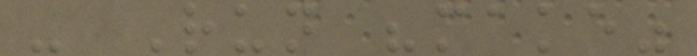- Run "make"
